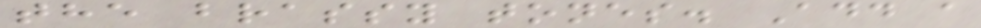the brassy tones. Add a
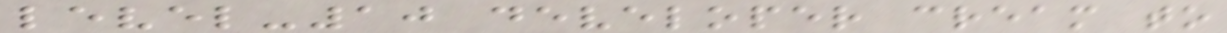level-10 developer cream to
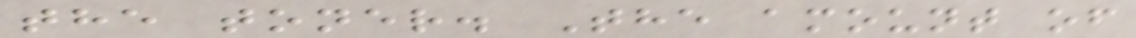the toner. The amount of
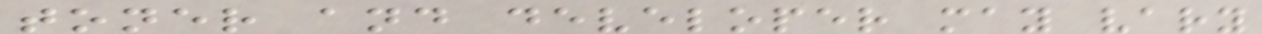toner and developer may vary
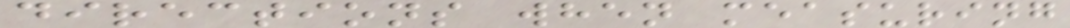directions when measuring
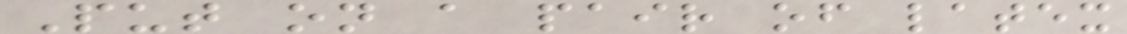Put on a pair of latex
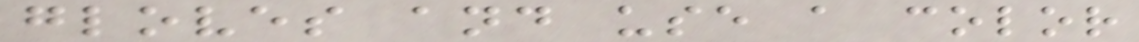gloves and use a color
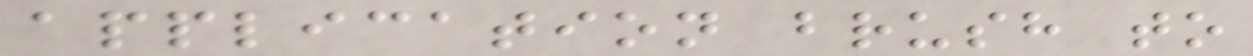application brush to
